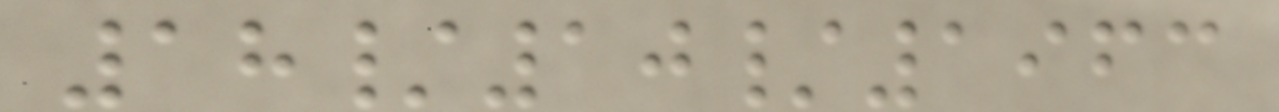18/10/1963
